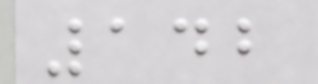142
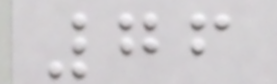76
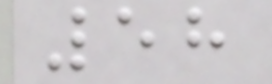58
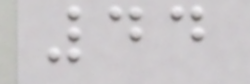44
